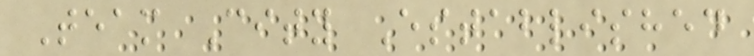Team City Established
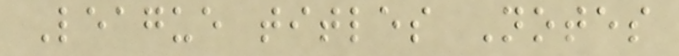League titles Notes
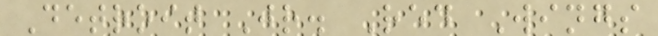Detroit Jr. Red Wings
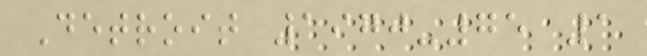Detroit 1970-75 1
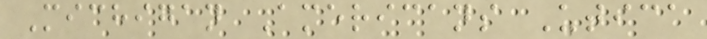Michigan Americans Utica
